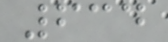634
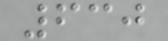630
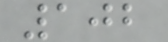102
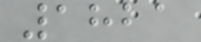1821
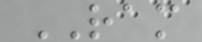RAM
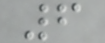6
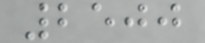2500
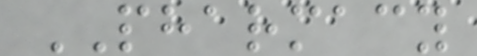PHARMACY
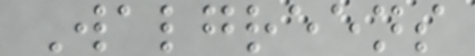Walgreens
